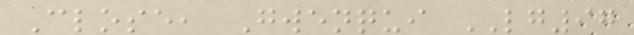Close, Gwenqui LG97
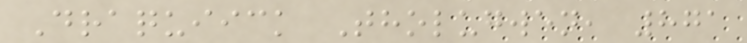Draquiick Tholugwen, 871
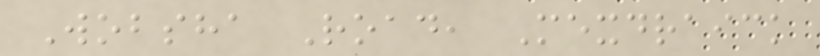Wobsha Road, Mexdraick
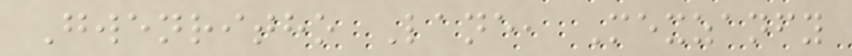Gwenritho Lane, Mexzanfy
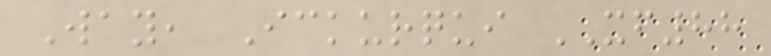Way, Ickurqui XF88
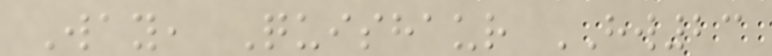Way, Quishaur HW23
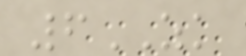6ZK
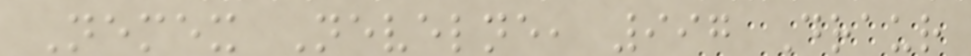Nemex Nevelne, 997 Draur
